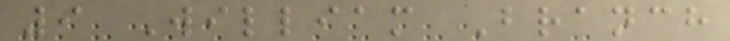9 William Branch
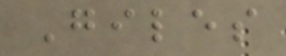Giles
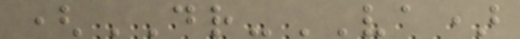(DR-VA)
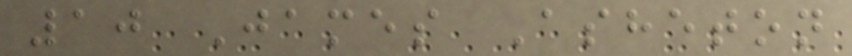10 James Asheton
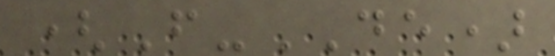(F-DE)
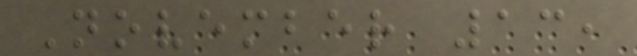November 13,
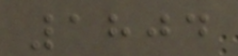1804
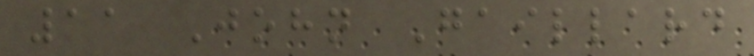11 John Gaillard
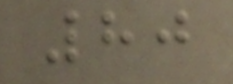80
